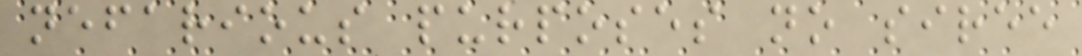nefarious purposes no siree
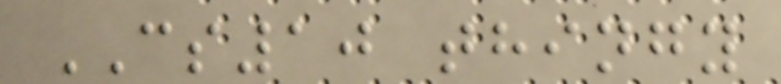CS10 thingy
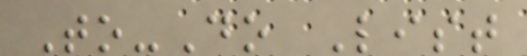To-Do List
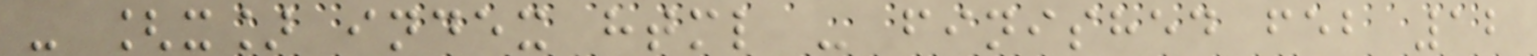- [x] index html - finished feb 12
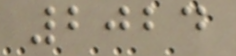2024
